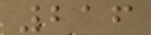216
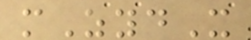mZydX
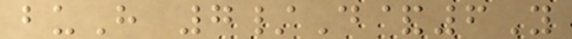buH 7/D&6Y
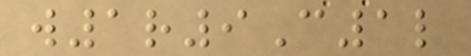w1r9C1l
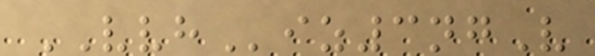VVHiz3ngV
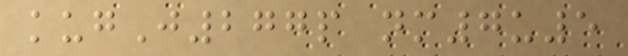kugJ277p nm7u5
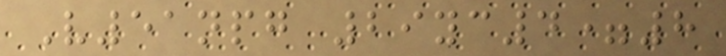V51npg 29yc4=8
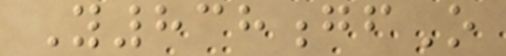Y838gfO
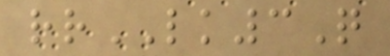rrLK3Q
